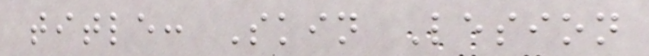title: Skin Lesion
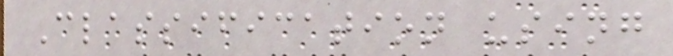Classification using
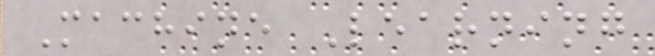Machine Learning
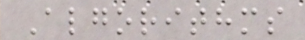Algorithms
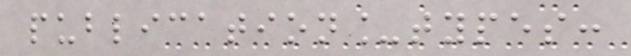publication_types:
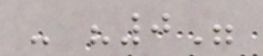- "0"
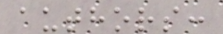authors:
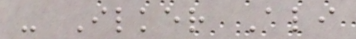- Ilker Ali
